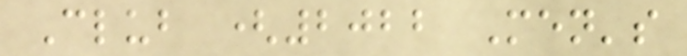Club (2022 Men's
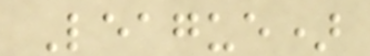League)
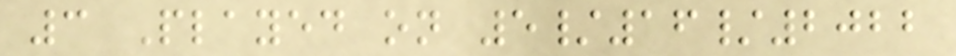3 Played on 5/16/2022
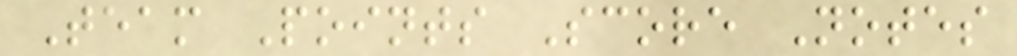Team Points Score Notes
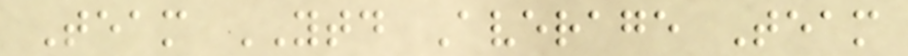Team YTD Average Team
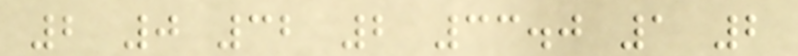2 0 32 2 33.0 1 2
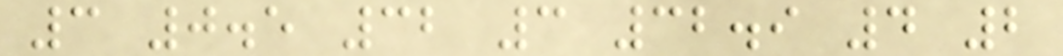3 0.5 32 3 32.9 4 2
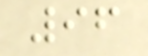96
